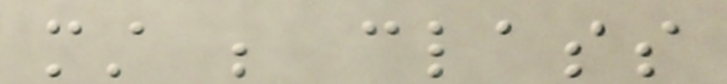must be class
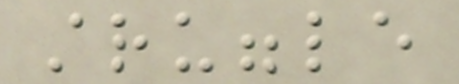struggle
